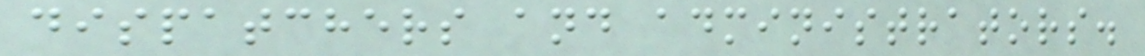dispatchers and administrators.
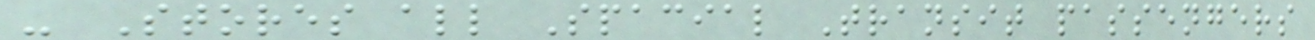- Stores all Spacial Transit passengers
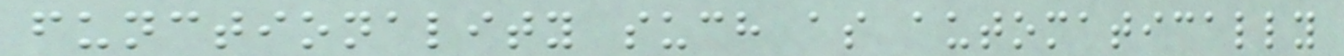functionality such as automatically
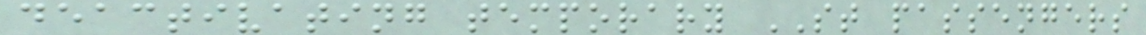deactivating temporary ST passengers
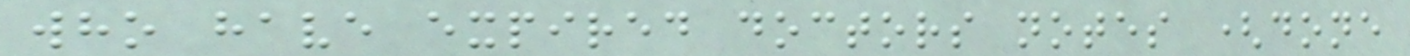who have expired doctors notes (done
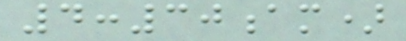4:30am)
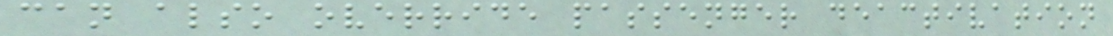can also override passenger deactivation
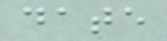date
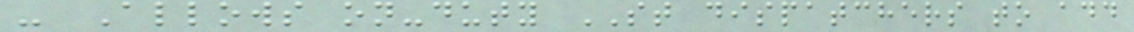- Allows on-duty ST dispatchers to add
